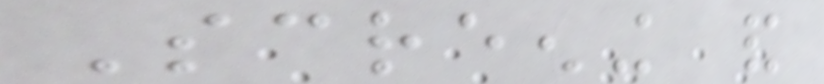Screening and
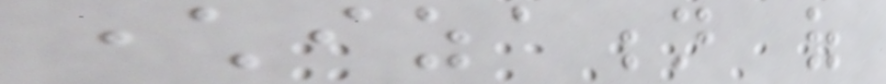characterization of
